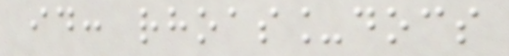id: rhoas_docs
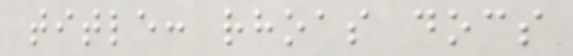title: rhoas docs
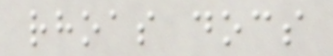rhoas docs
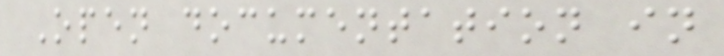Open documentation in
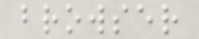browser
